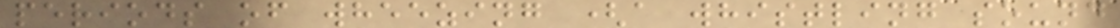periods of wheezing (a whistling sound
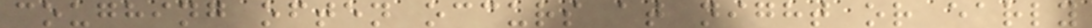coughing often occurs at night or early
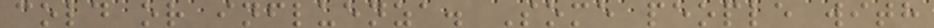cold or influenza. Some people with
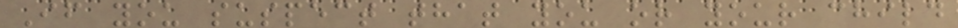If you suspect that you or your child
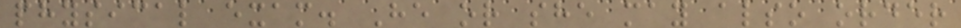physical exam. He or she may also order
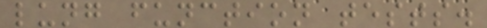lung function tests.
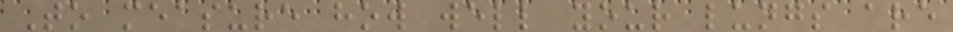To measure how well your lungs are
